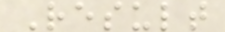Result
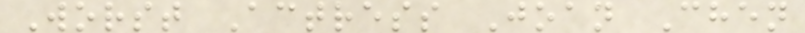Worst Actress Joan Chen
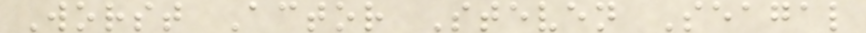Worst Actor Steven Seagal
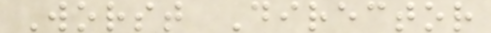Worst Director
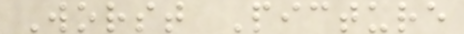Worst Picture
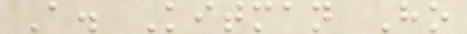A. Kitman Ho
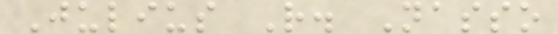Julius R. Nasso
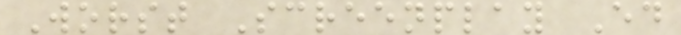Worst Screenplay Ed
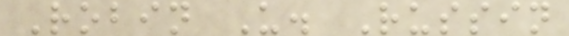Robin U. Russin
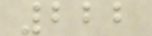222
